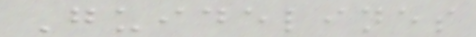Guidelines
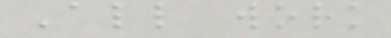All work
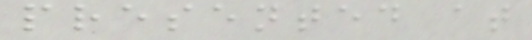presented at
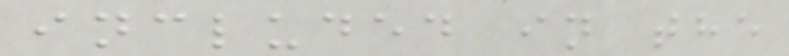included in the
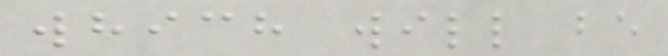which will be
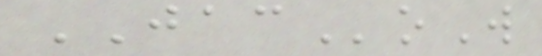JACoW
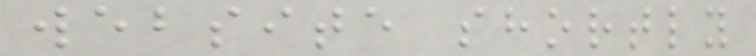website shortly
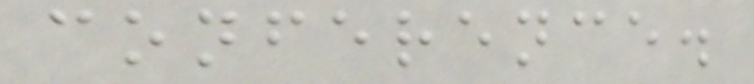conference.
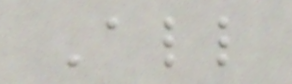All
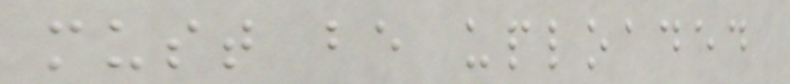must be uploaded
